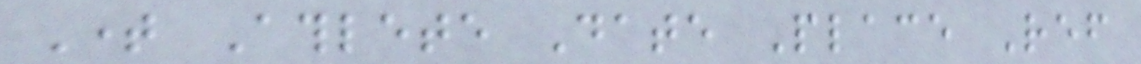Time Athlete Date Place Ref
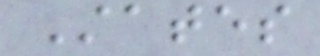States
